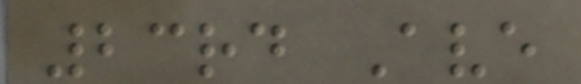23rd Ave
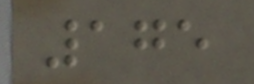175
